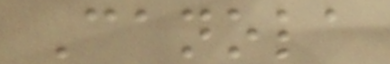Canola
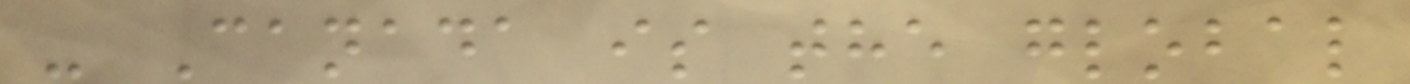- Canada is the global
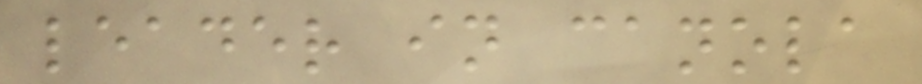leader in canola
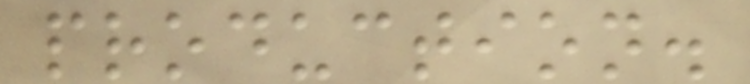production.
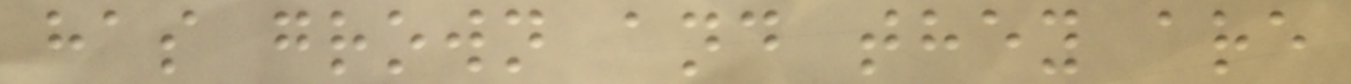has grown and they are
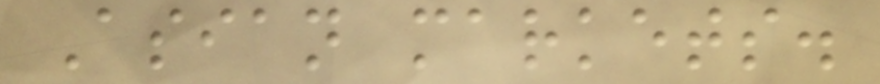Asian markets.
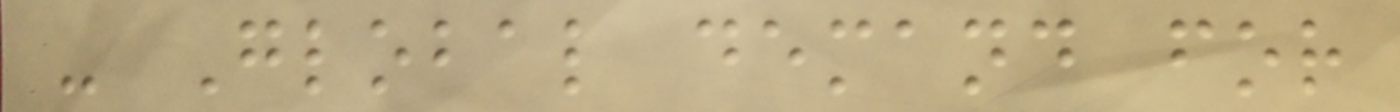- Global demand for
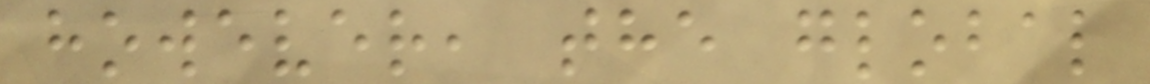however, the global
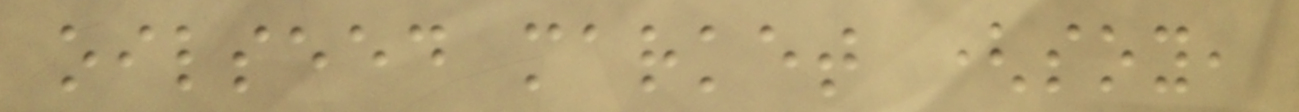oilseed market (soy,
